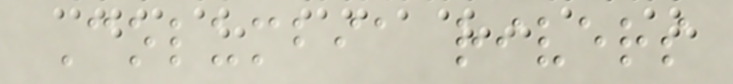Columbia rivers
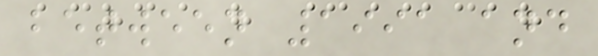between 1991 and
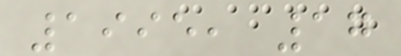1995, 17
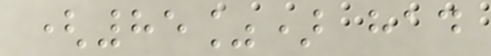(85%) had
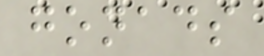gonads
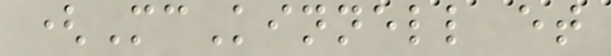(McKinnell et
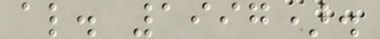al. 1997).
